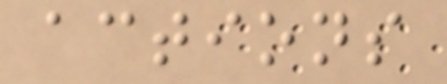actions
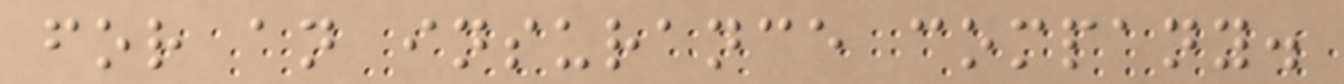for an insurance company.
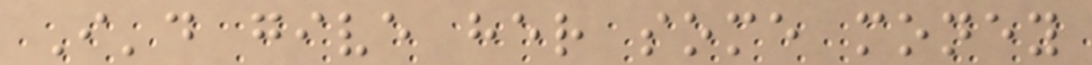I'd give her some money
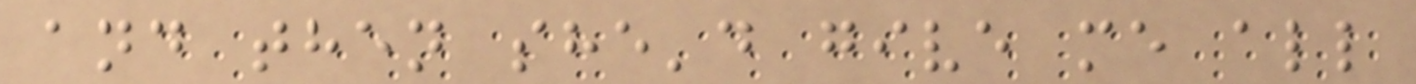and then she'd give me all
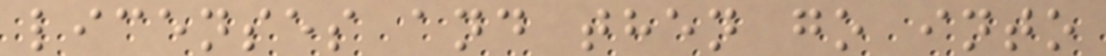licenses and then go into
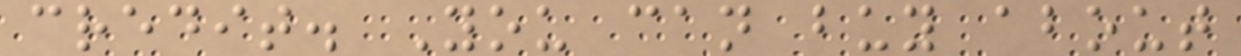credit. You can buy about
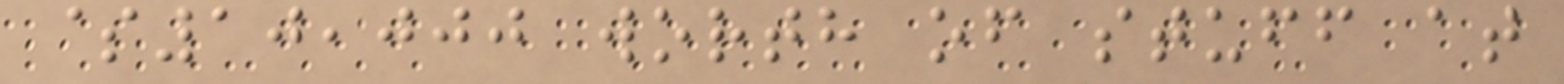$10,000 worth of stuff at
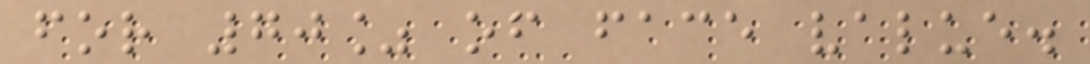for 70% of face value.
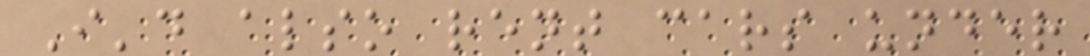I'd also rent cars under
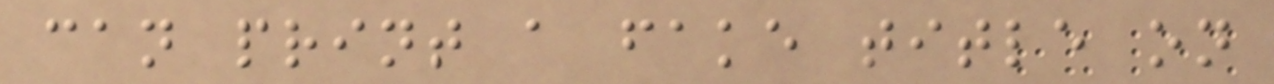can print a fake title on
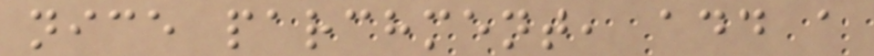nice parchment, add a
